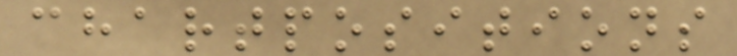chartpositions
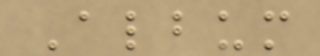Album
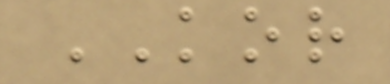KOR
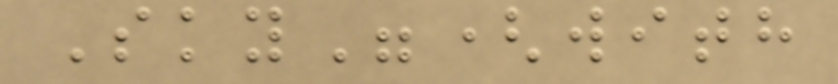Sky"(with
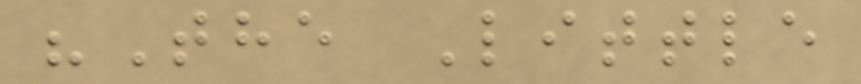"The Little
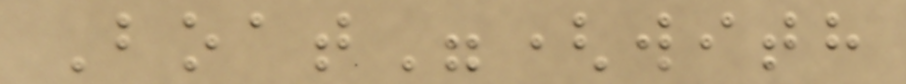Boat"(with
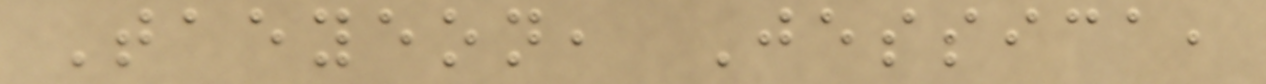Taeyeon, Jessica,
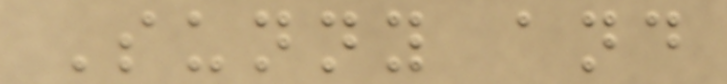Sunny and
